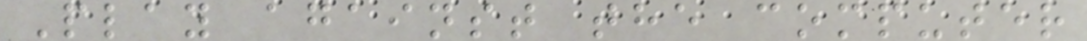Play against the computer
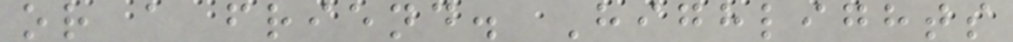or a friend. Highlights
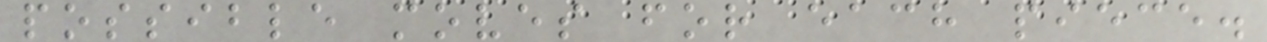possible moves for each piece.
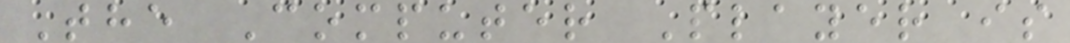The Computer Player is
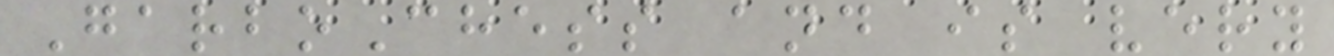GarboChess and is very
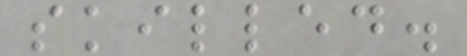skilled.
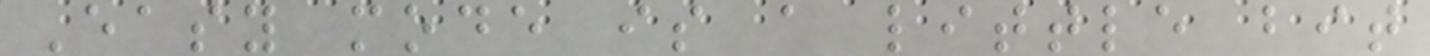Easy mode is a little bit
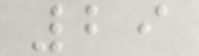29
